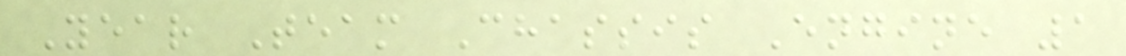Year Team Chassis Engine 1
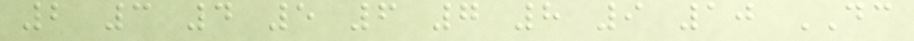2 3 4 5 6 7 8 9 10 DC
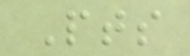Pts
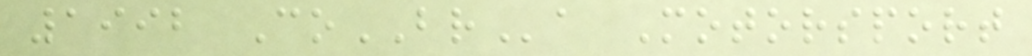1992 CoBRa Motorsport
